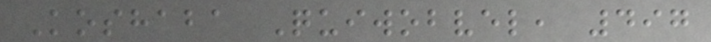Koshaba Quiwobvel, 497
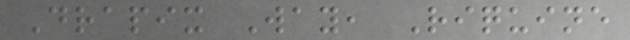Drapix Way, Riquine
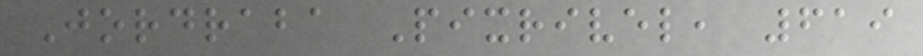Jordraba Pixrivel, 619
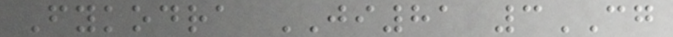Fykodra JI81 3CG
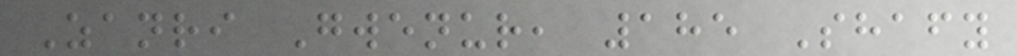Zanri Gwenur, 185 Shafy
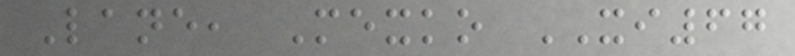Lane, Mexko XI67
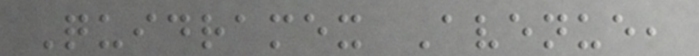Quidramex Avenue,
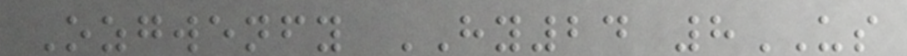Ozgwenfy HY24 8US
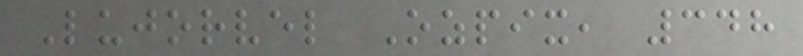Lujorvel Ozpix, 348
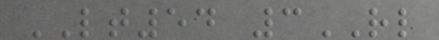LT54 3RL
